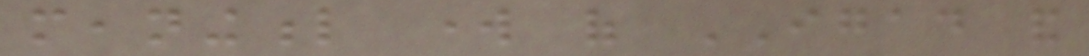meaningful work of IGAD and
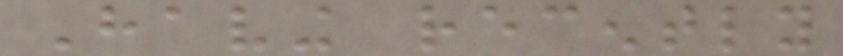Having recently
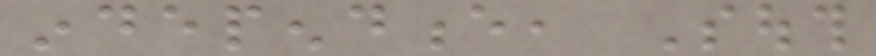independence, South
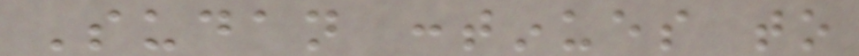Sudan continues to
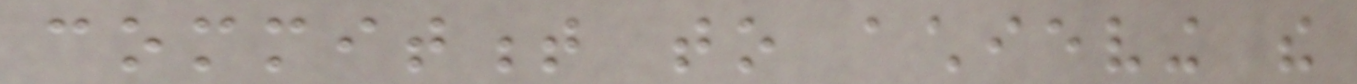commitment to achieving the
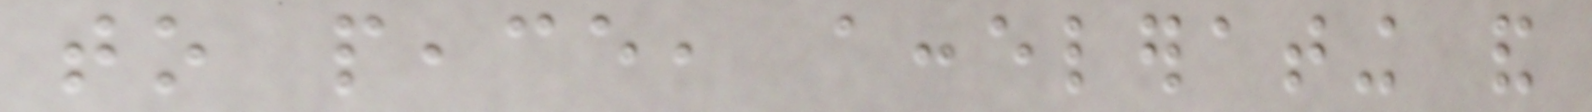to peace, accelerating and
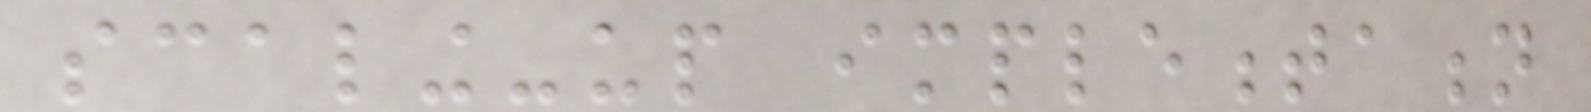scaling-up implementation
